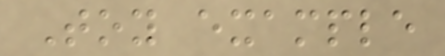Toy example
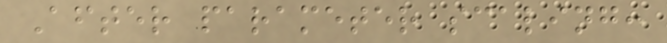After parameter scaling:
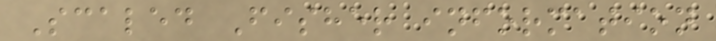Scaled Fisher information
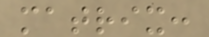matrix:
